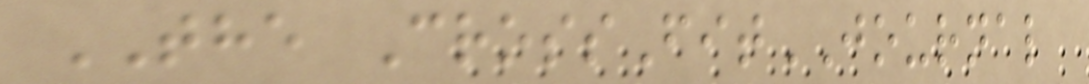THE CrossFitJOURNAL
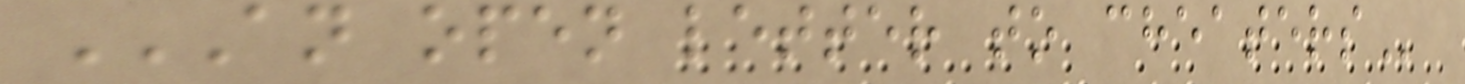AN OPEN LETTER TO CHEATERS
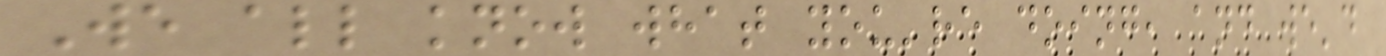We all know what you're doing, and we'd
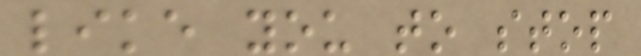like you to stop
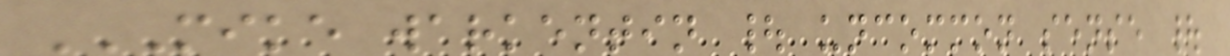MIKE WARKENTIN | UNCOMMON SENSE |
